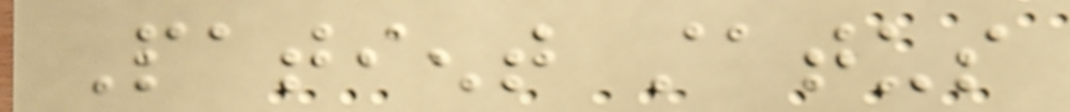Patient status
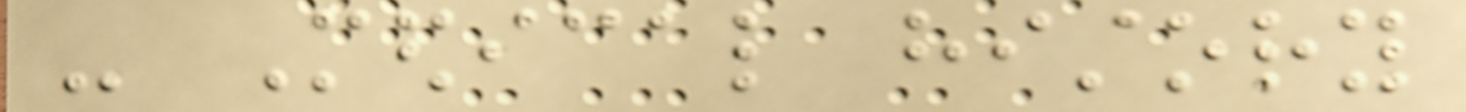- Medical history
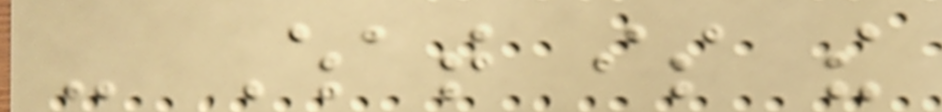- What is the
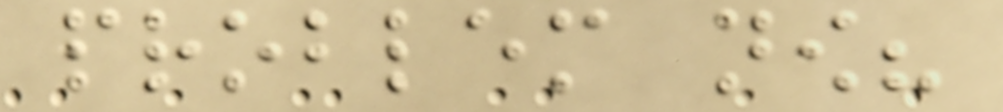problem now?
